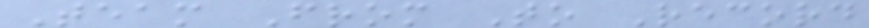Team From To Record
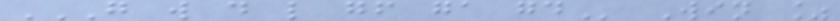G W D L GF GA GD Win %
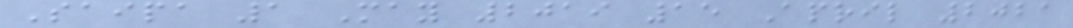Saipa 1 May 2019 15 April 2021
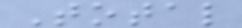Total
